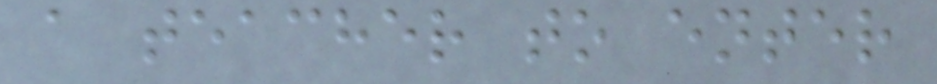a teacher to enter
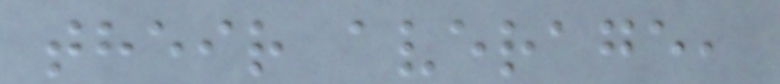their average,
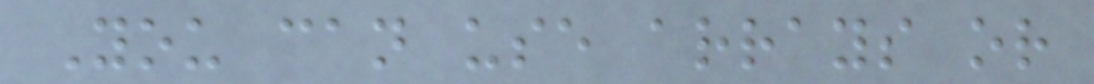You can use arrays or
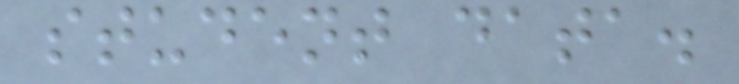student data.
